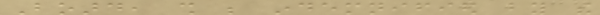Board, shall be indemnified by the
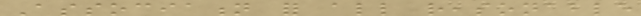Association for all reasonable
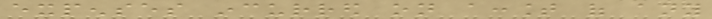expenses incurred on account of any
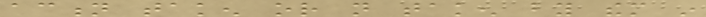action taken or not taken by them in
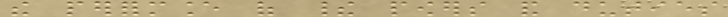the performance of their powers and duties
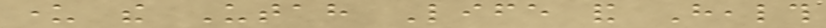under the Utah Life and Health
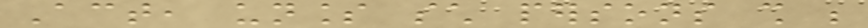Act, unless such persons shall be
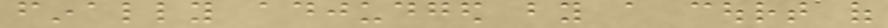finally adjudged by a court of
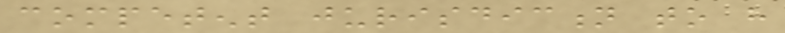competent jurisdiction to have
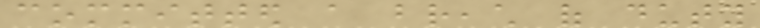committed a breach of duty
